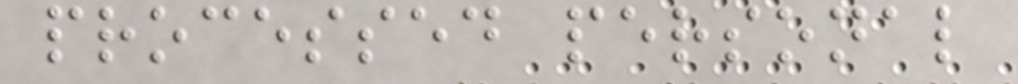processed personal
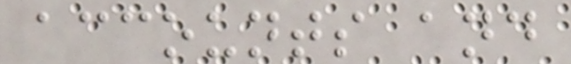accounts and
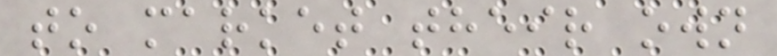to market their own
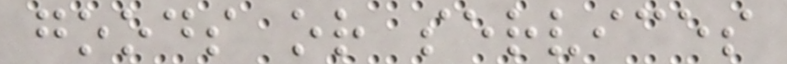goods or services
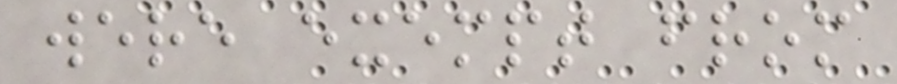were exempt from
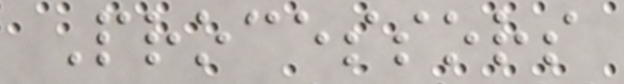Processors
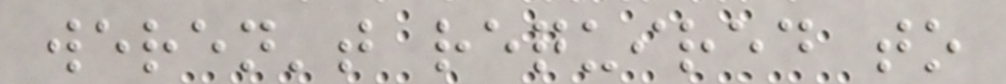weren't required to
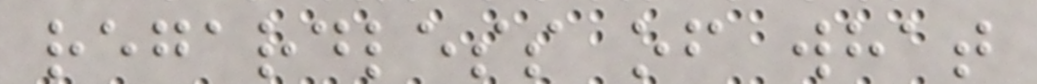regardless of what
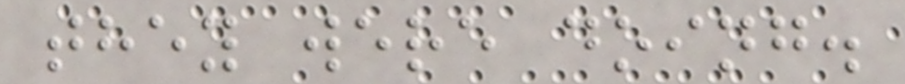they were doing.
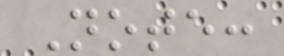Note:
